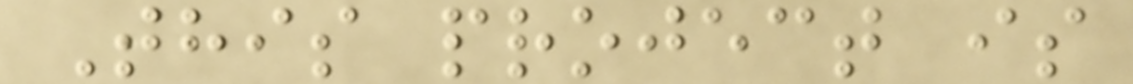This project is
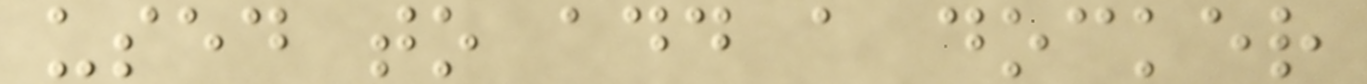used to add a docker
